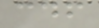cdf
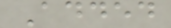Added
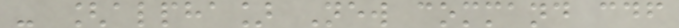- [alpha] New command cdf
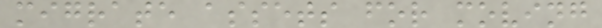migrate assets for moving
